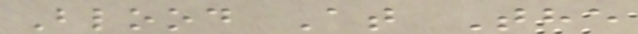Blood At The
